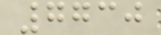7730
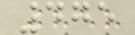475
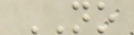NO
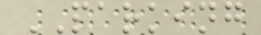PARKING
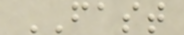FAST
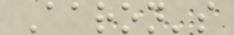Aaron's
